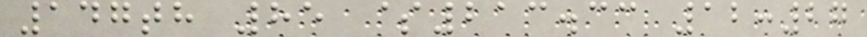147th 85 $213.33 12:27
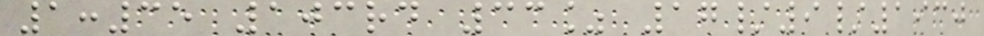1:35 103rd 33% 17/9/1930
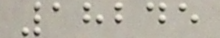18245
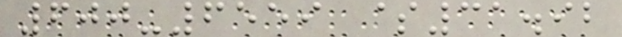600-6559 $31.92
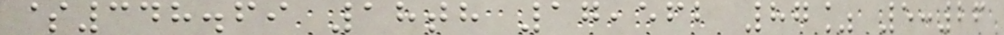$348.69 18th 17,562 87% 5:26
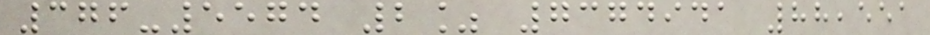376-5574 2% 7374941 88,551
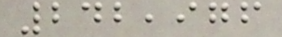242,976
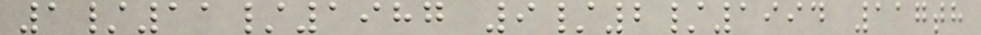1/11/1987 9/2/1994 117th
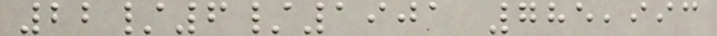22/6/1901 785,993
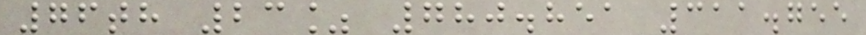76th 23% 780.851 311.755
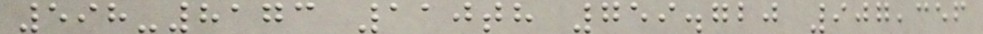598-8173 110th 759.720 907,356
